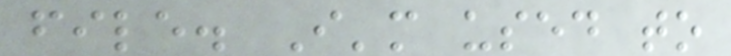file. I'm used to
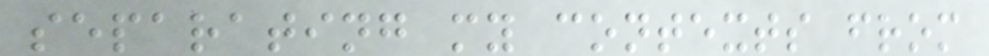separating my contexts from
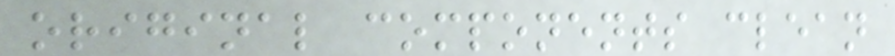original components clean
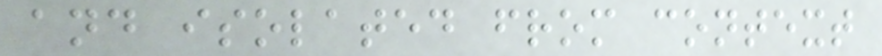and isolated from context
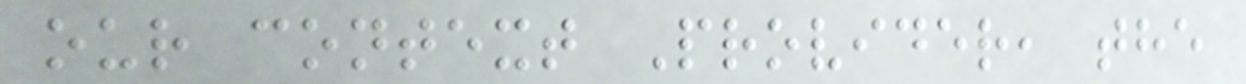our context Provider, the
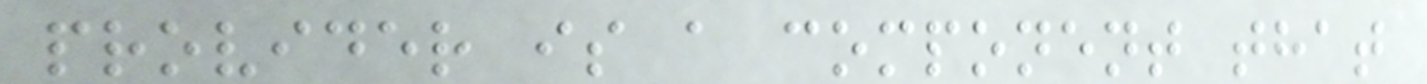provider is a component that
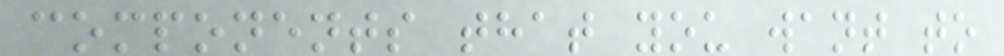components that you want to
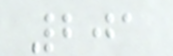201
